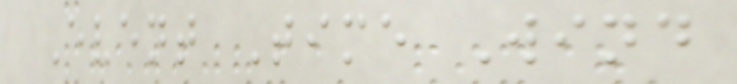Event Time Wind
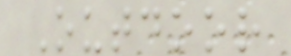Outdoor
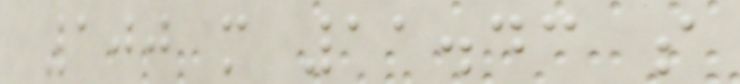100 m 11.43 s
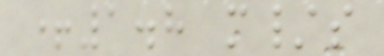+1.8 m/s
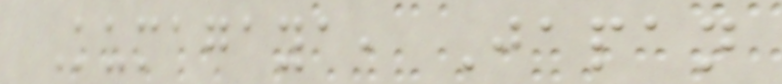Kumagaya, Japan
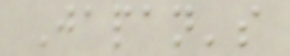Japan's
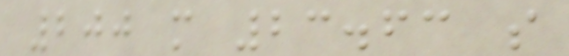200 m 23.63 s
